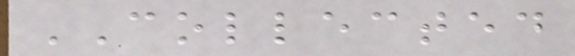COLLECTED
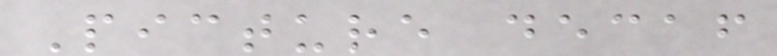Picture decaf
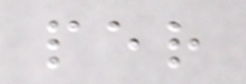per
